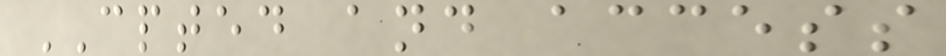CPTED and access
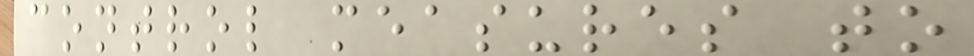control measures to
